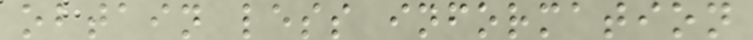obtain less information
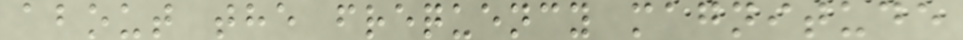about the frequency magnitude
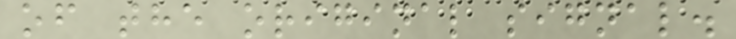of the original signal.
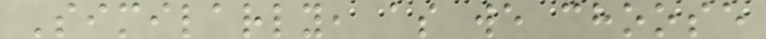Similarly, as we choose
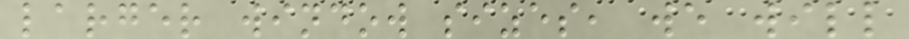larger window sizes, we will
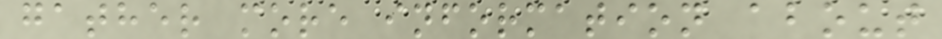gather more information about
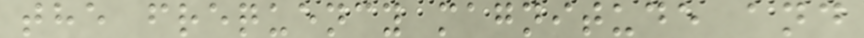the frequency magnitude and
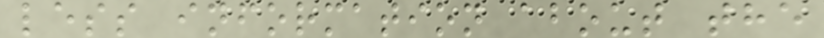less information about the
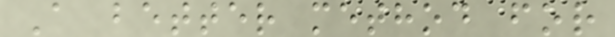A better method for
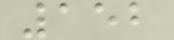152
